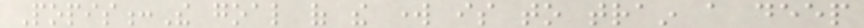Popis:The goal of the work is to train a deep
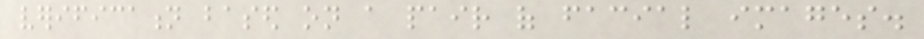verification based on a pair of facial images.
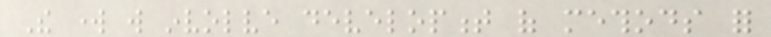The work will involve development of methods for
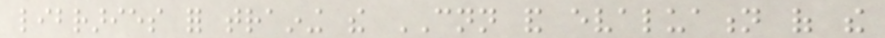libraries for training the CNN and evaluation of the
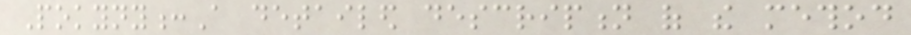Pokyny:A detailed description of the method
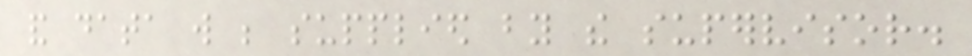and data will be supplied by the supervisor.
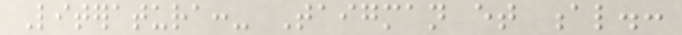Literatura:- Taigman et al.:
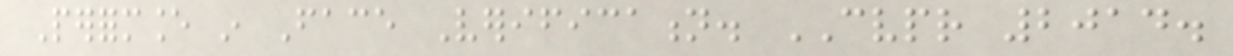Performance in Face Verification. CVPR 2014.
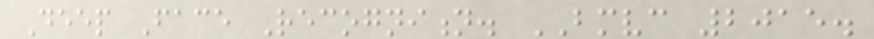Deep Face Recognition. BMVC 2015.
